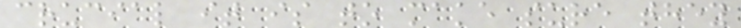crucial it is to make sure they
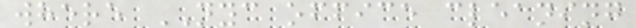where NYC office cleaning
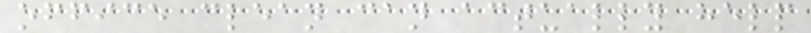office clean can actually help
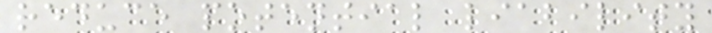reduce potential liability
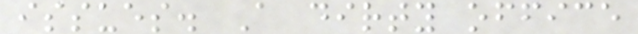issues. A dirty office
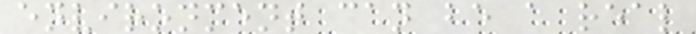environment can be a real
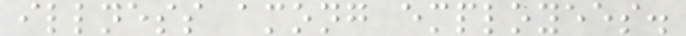illness among employees.
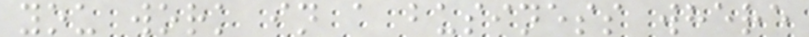you work in a business where
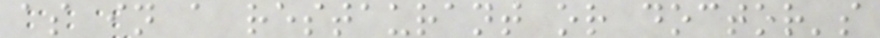as in a restaurant or doctor's
